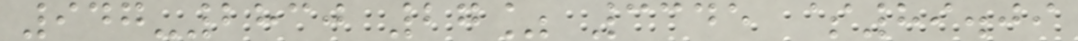947-2830 27% 3345 $89.09
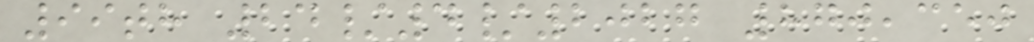99th 24/4/2027 870,350
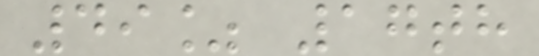49% 17th
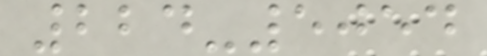224-5054
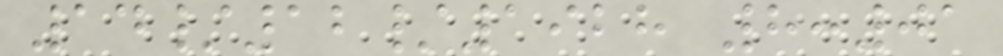14/12/1928 8:01
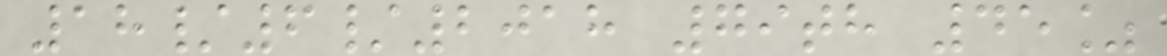18/6/2018 79th 45%
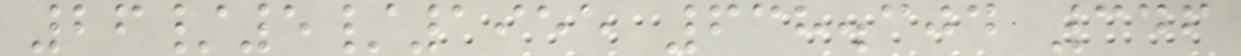26/5/1955 638.304 346
